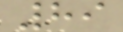89
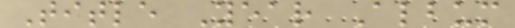Title Year Album
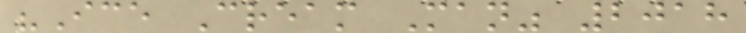"Ice Cream Man" 2018
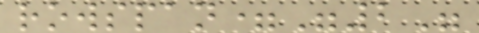rowspan="2"
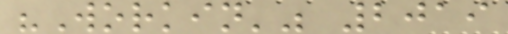"Workin'" 2019
